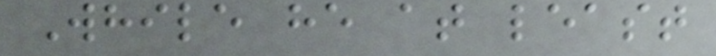While he at least
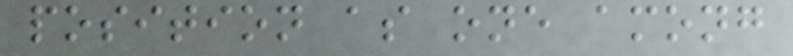position as one among
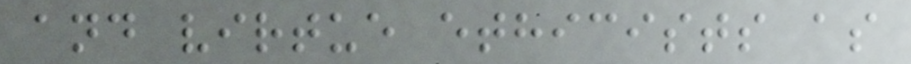and virtue ethicists as
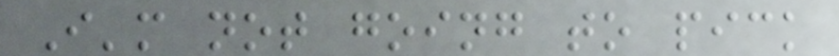I'm not going to pick
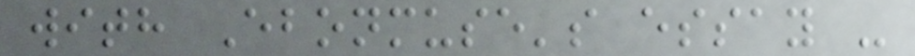with Ebonmuse's essay -
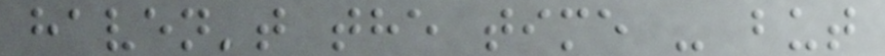haven't the time - but
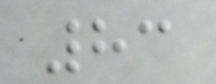83
